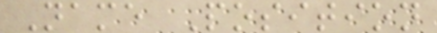Name Position
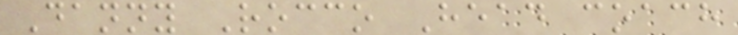Danny Rocco Head coach
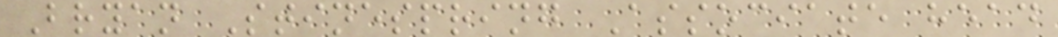Bryan Stinespring Associate head
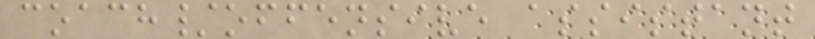coach/offensive assistant
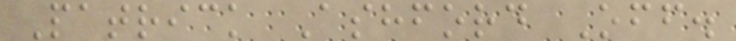Patrick Ashford Off.
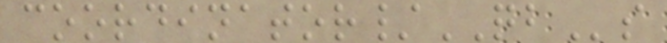coordinator/QBs
